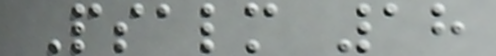Psalm 18
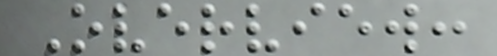Overview:
